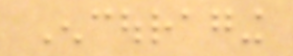Encouraging
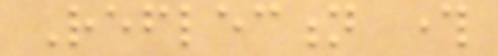Reflection through
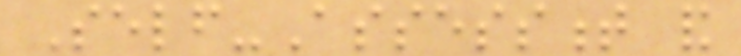Self-Assessment and
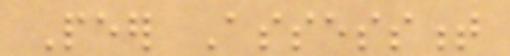Peer Assessment
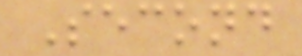Second
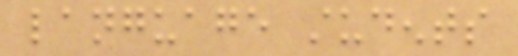language students
